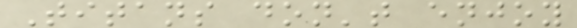Titans don't enjoy
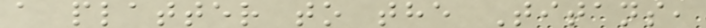a platter to the Titans,
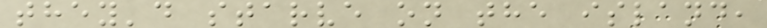they'd starve on the island,
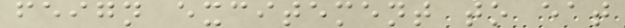feign excitement to eat
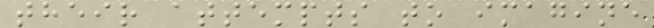their attempts to imagine
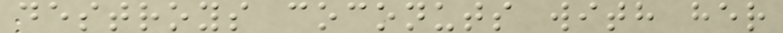destroys coconuts with her
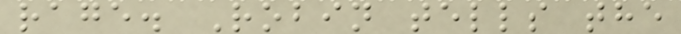rage. Robin tells the
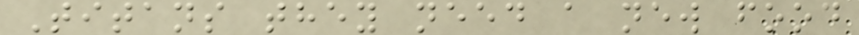Titans they need a new food
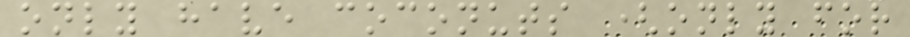only have coconuts (only for
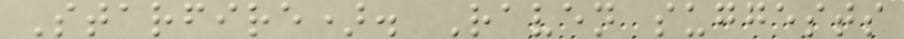Starfire). Raven suggests
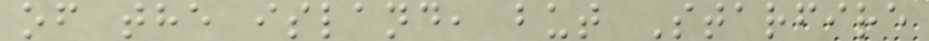of the island, but Starfire
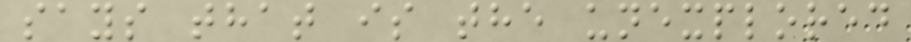says that is the unexplored
